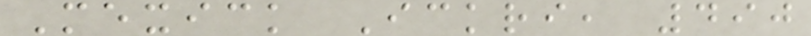Mexick Ickri, 490
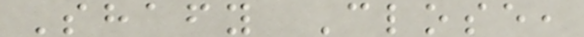Shafy Close,
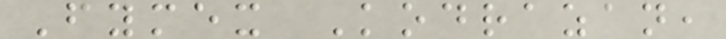Fymex Kodrazan,
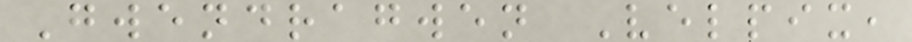Gwendragwen Velpix,
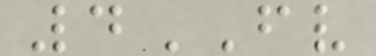4FV
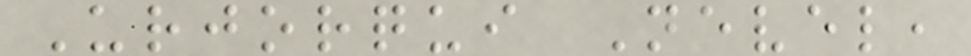Urjorqui Nevel,
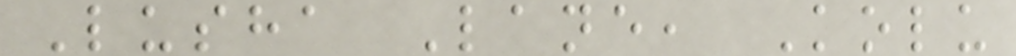Lusha Lane, Kolu
